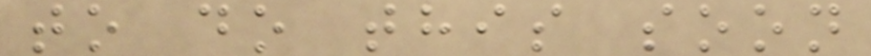to do this soon
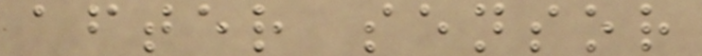after sensor
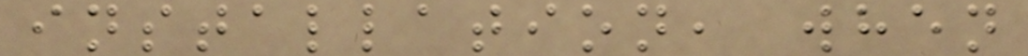installation, when
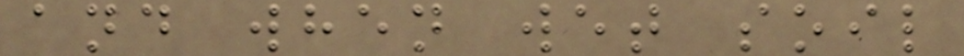and when wet soil
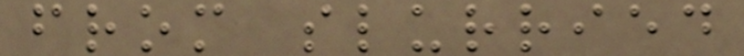from slurried
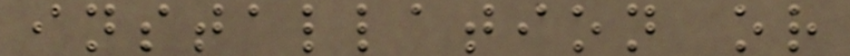installation or
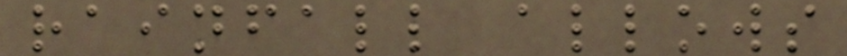rainfall allows
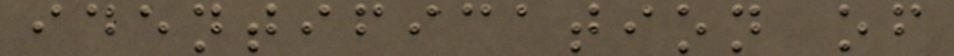identification of
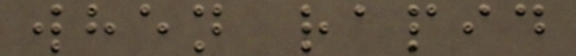when rapid
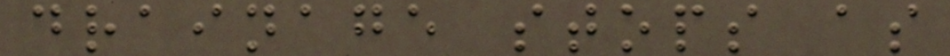drainage stops as
